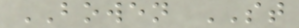BOWEN ST
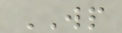WP
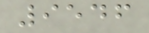9546
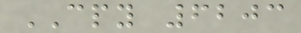CPY 6203
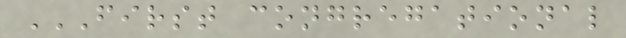FIRST CONGREGATIONAL
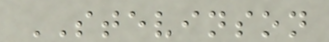STEVINSON
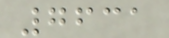7631
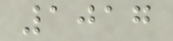1017
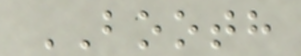BOOTH
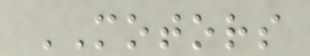MOTORS
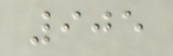905
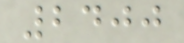2400
